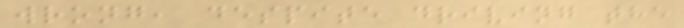wrong, despite driving the
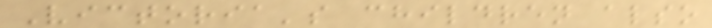Victoria's children also
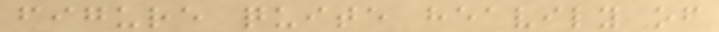figure quite heavily of
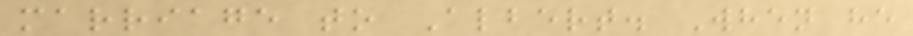marriage to Albert. When he
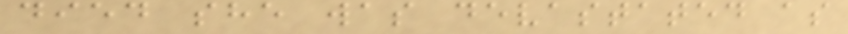died she was devastated as
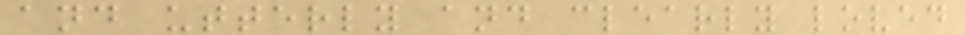and utterly and clearly loved
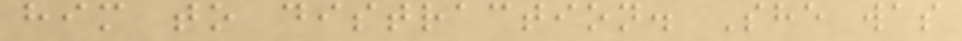him to distraction. She was
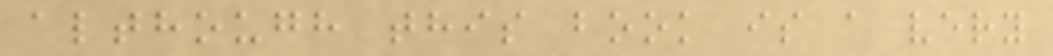although this book is a very
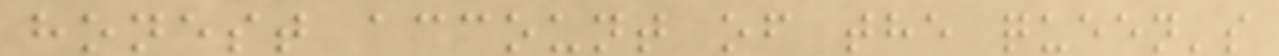honest account of the queen's
